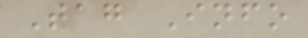Tag Info
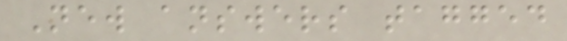New answers tagged
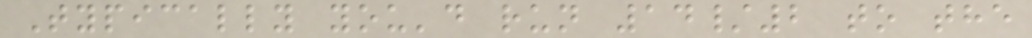Typically you'd run 14/2 to the
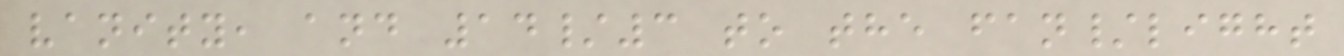vanity, and 14/3 to the fan/light
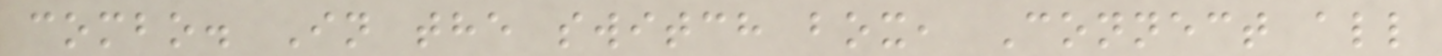combo. In the switch box, Connect all
